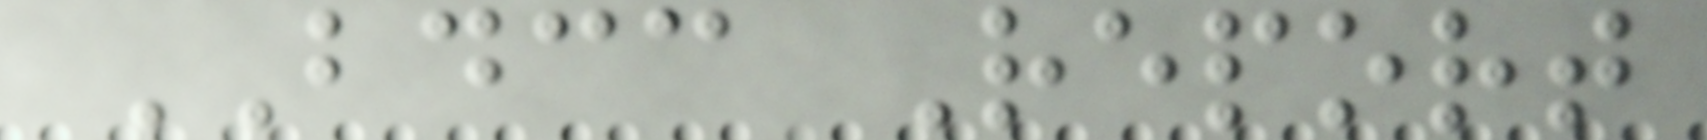BDCC Report
